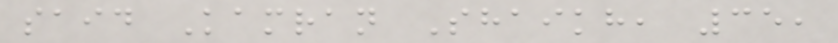said Kamran Shaikh, 35,
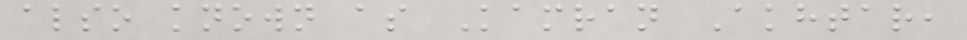also known as Kamran Akhtar,
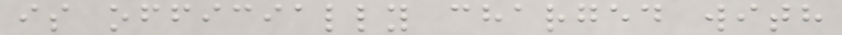is officially charged with
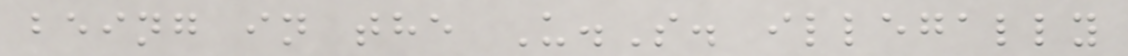being in the U.S. illegally
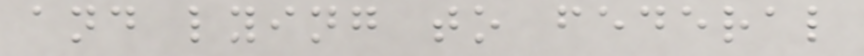and lying to federal
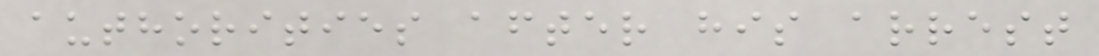authorities after his arrest
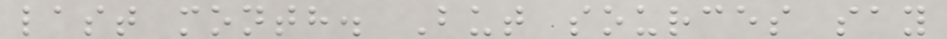last month. But sources say
